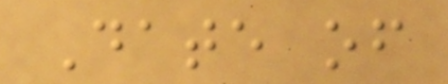Date of
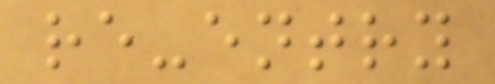re-entry
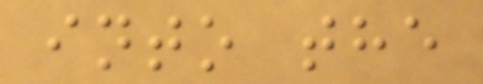into the
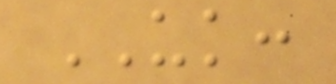UK:
